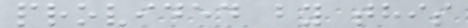provided by this
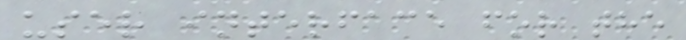user interface for the
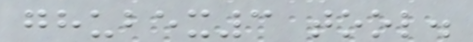ghubex3 tool.
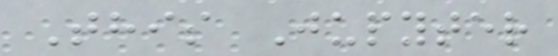This Jupyter
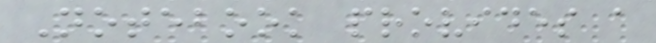Notebook provides a
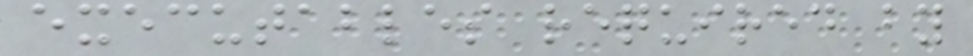executables required by
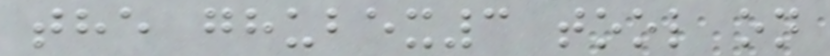the ghubex3 tool on
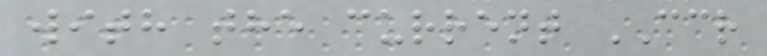with the current CCR
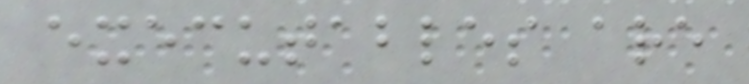executables are
